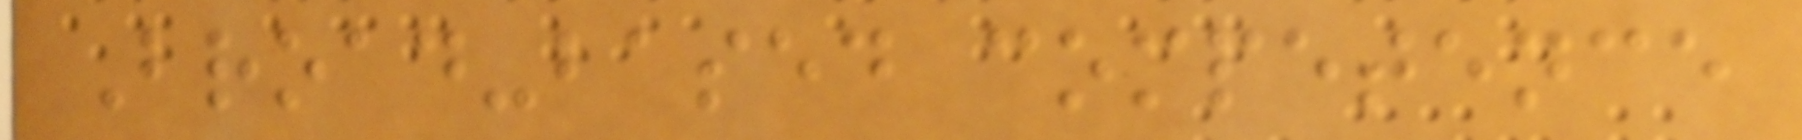Broad-based competence
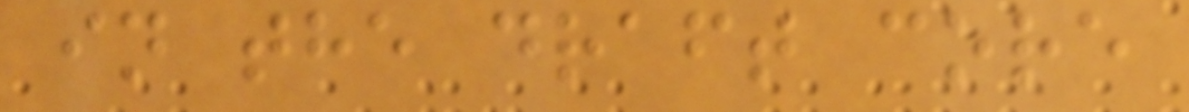in the draft core
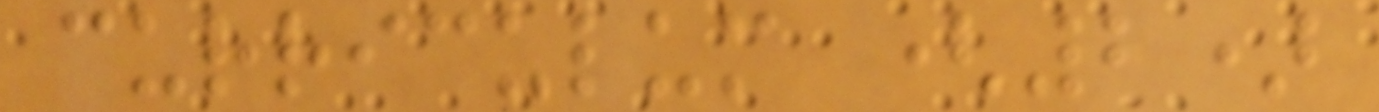curriculum (2)
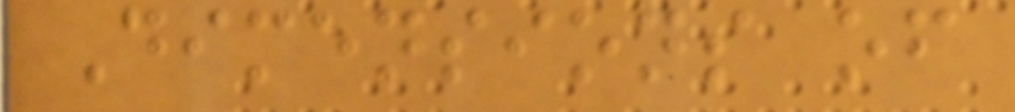Dimensions of
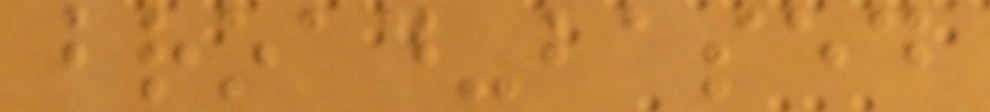broad-based
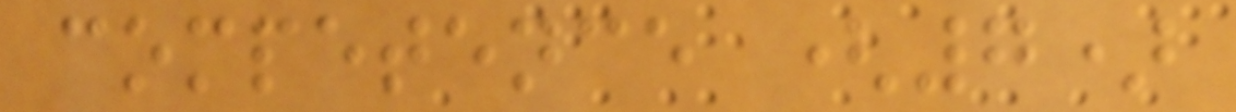competence (7)
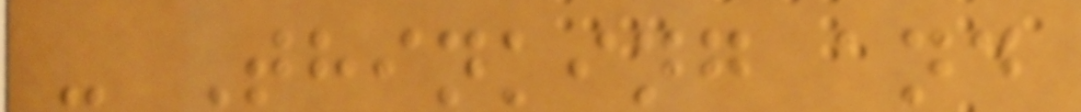- Thinking and
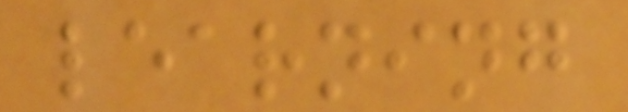learning
